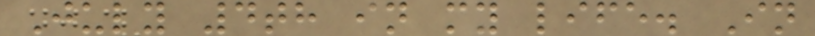July 4th in my life. In
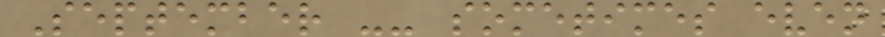September -- sometimes even
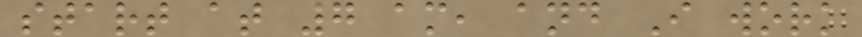start at 7 am, and I work
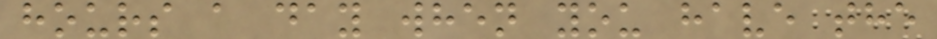hours a day when you have the
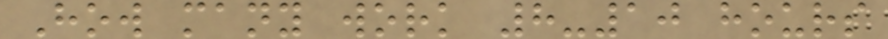How many work 8-10 hours
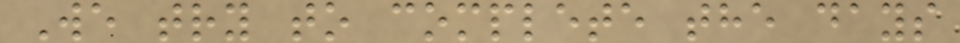We try to complete the days
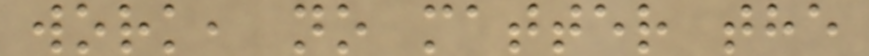work, no matter the
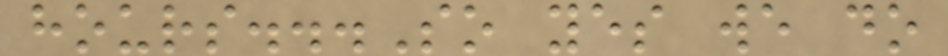hours...So yes we do
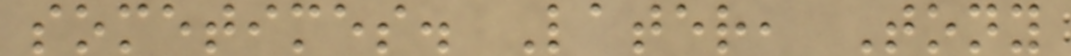sometimes. Later, Tony
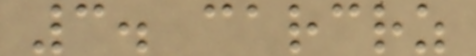3. carcrz
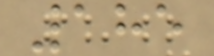185
